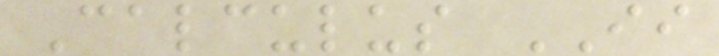Calculus II
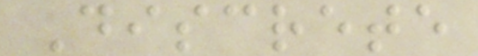Discrete
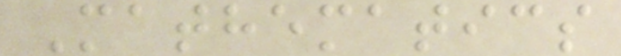Mathematics
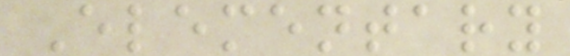Elementary
